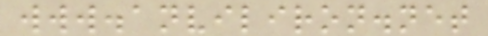www.anviliron.net
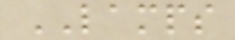LAMPS
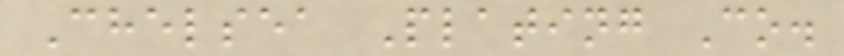Chelsea Plating Co.
